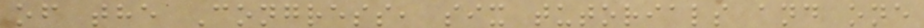of the Congress, six tutorials and one
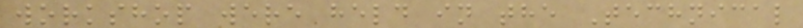workshop were held in the Technical
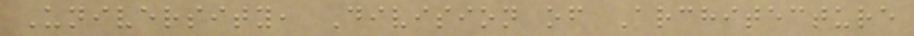University, Division of Architecture
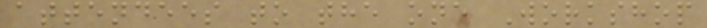attendees to the one Workshop
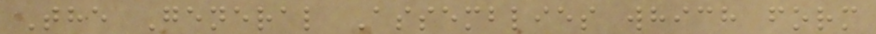The General Assemblies which form
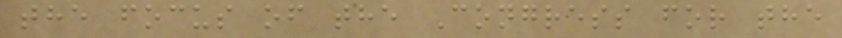the focus of the Congress for the
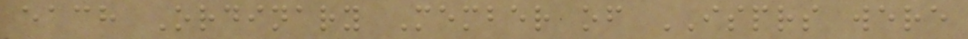each Ordinary Member of ISPRS were
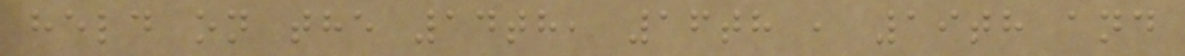held on the 14th, 16th , 19th and
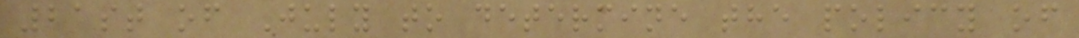21st of July to determine the policy of
